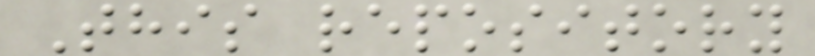This repository
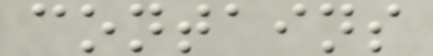contains
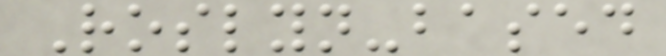Roslyn-based
